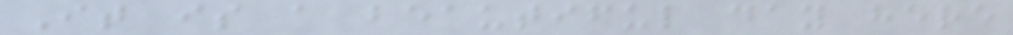It is a beautiful day here
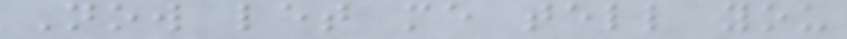Now let me tell you
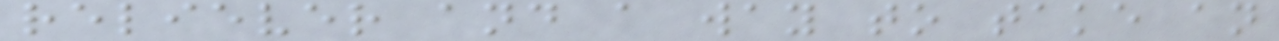reliever and a way to take an
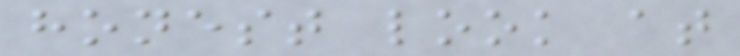honest look at
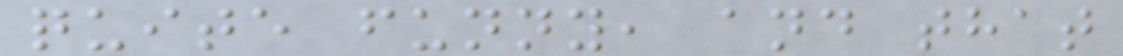quite funny, and that
